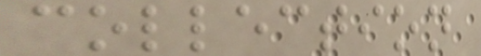collection
